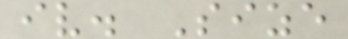iv. Size
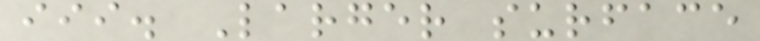iii. Larger surface
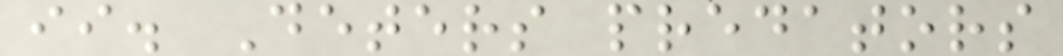ii. Deters predators
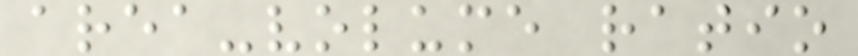area-volume ratio
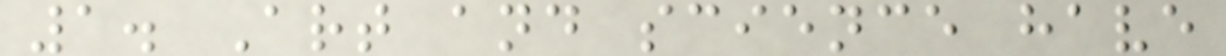1. Art and science have
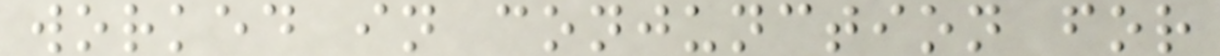worked in conjunction for
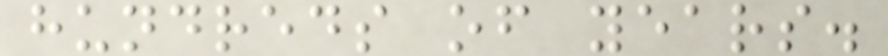hundreds of years.
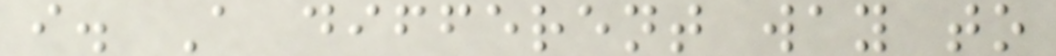i. A different way to
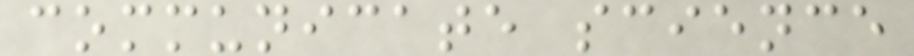communicate science
